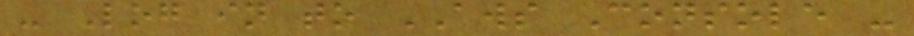- Log in to AWS Console -
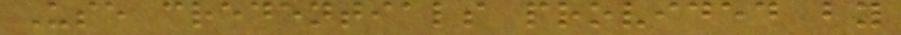Use credentials provided by
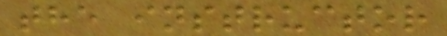the instructor
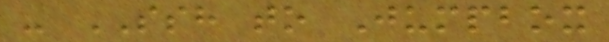- SSH to Jumpbox
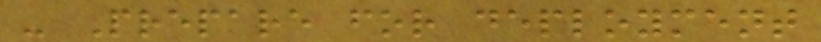- Prepare for deployment
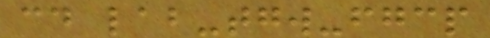cd lab-tgw-fgcp
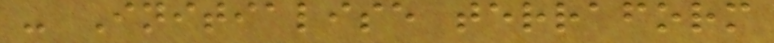- Initialise terraform
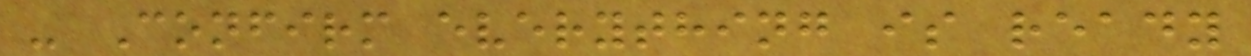- Confirm everything is ready
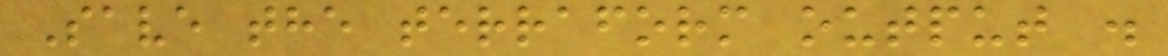Save the terraform output .
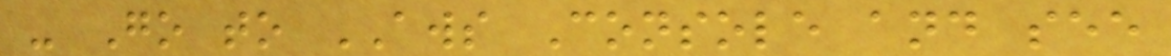- Go to AWS Console and see
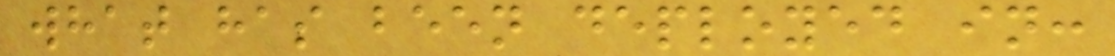what has been deployed in:
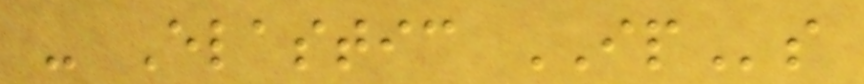- Elastic IPs
